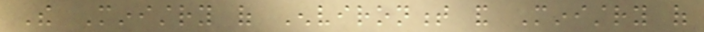The Ministry of Environment and Ministry of
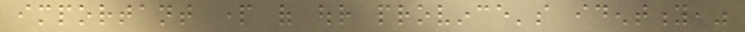important part of our province's identity,"
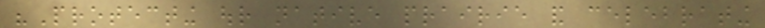"Protecting our native prairie and celebrating
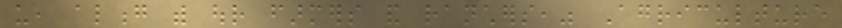us, along with our farmers and ranchers," Agriculture
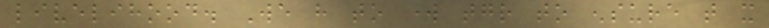livelihood. We have to work together to ensure that it
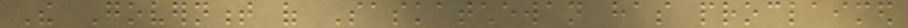The Government of Saskatchewan has proclaimed
